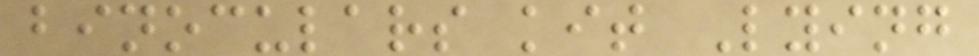binoculars kit Lying
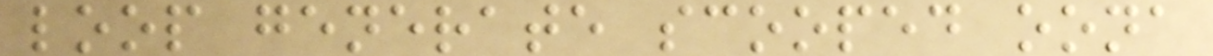loop generate scooped oona
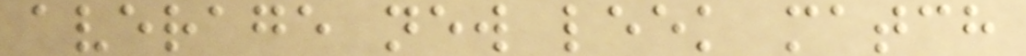average new leek match
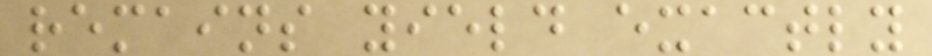remains yield exactly
